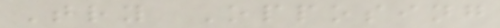Try Opposing
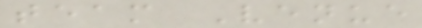team Venue
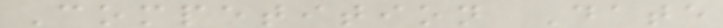Competition Date
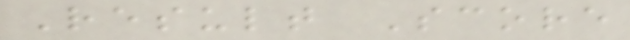Result Score
